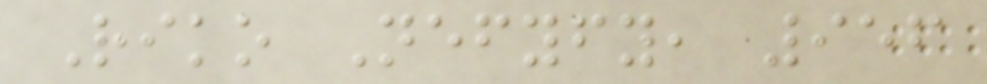Riko Nefyfy, 956
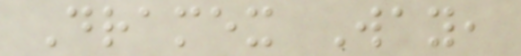Dramex Way,
